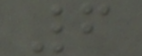6
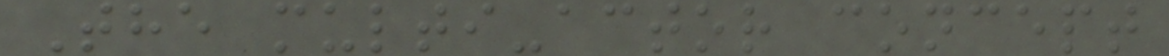The multi-actor concept
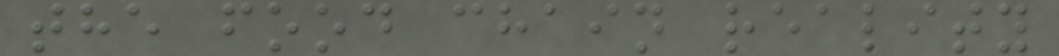the food chain reality
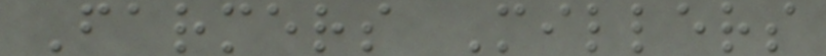Farmers Millers
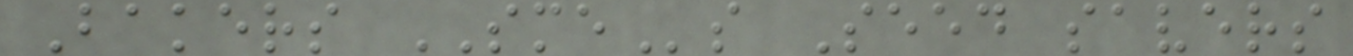Bakers SMEs Seed savers
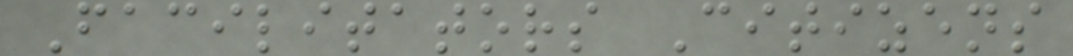Facilitators Citizens
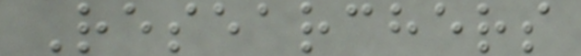Researchers
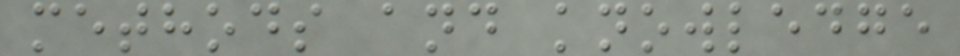methods and knowledge
